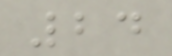24
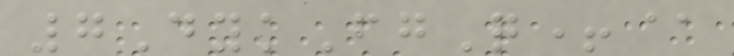7DykFgQ+@
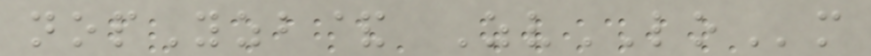nopYzb& ZvLOm
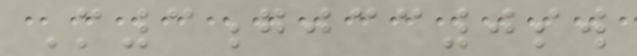M3gjcc0sw
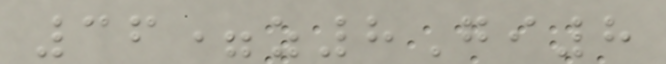36=z8Gi8
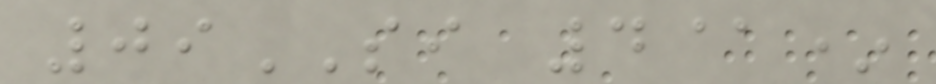09SI 4@*
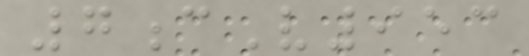7cV953
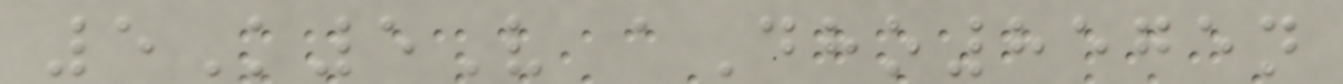5K5V aDho8575n
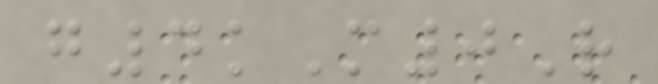g4kM0R
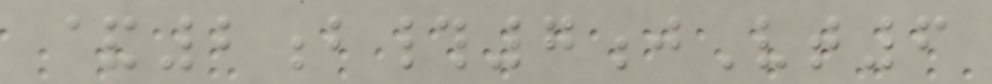&2b#7jVt6
